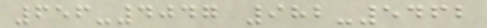656-4047 982-5462
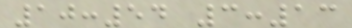10:54 3:13
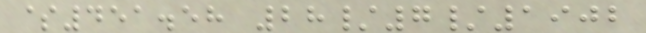$451.58 28/7/1902
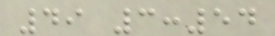49 3:54
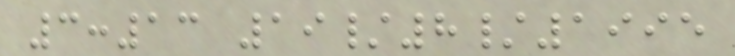3:13 19/8/1995
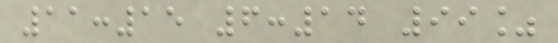11:15 6:14 99%
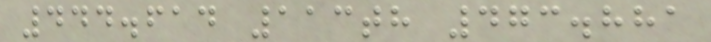444.614 113th 473.881
